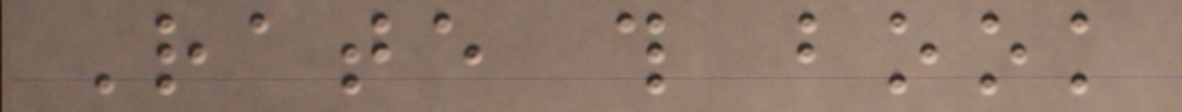Rate this book
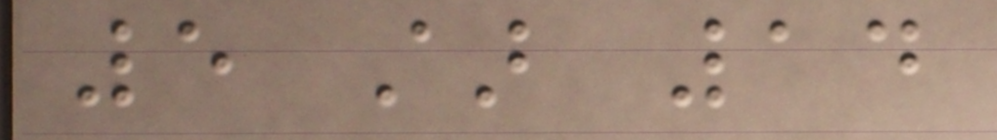5 star 14
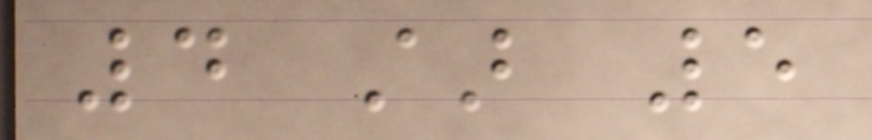4 star 5
